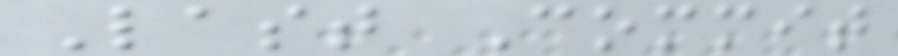Last Commit
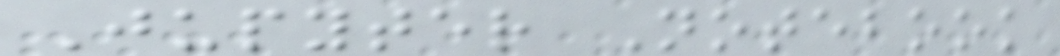Jupyter Notebook
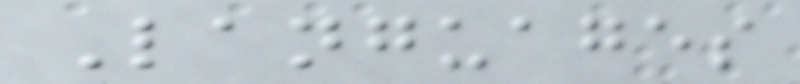Languages
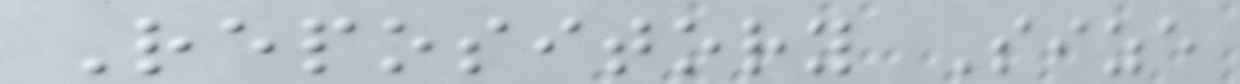Repository Size
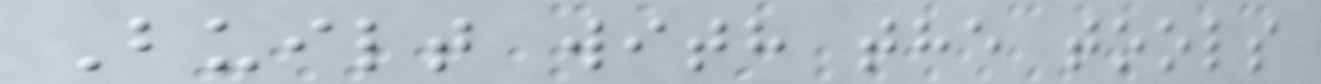Built with the tools
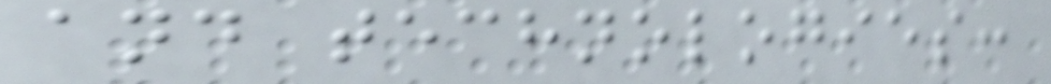and technologies:
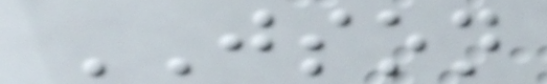JSON
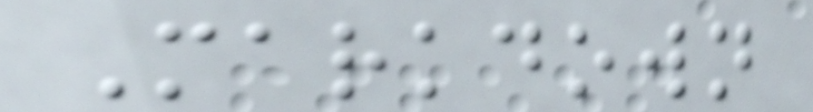Markdown
